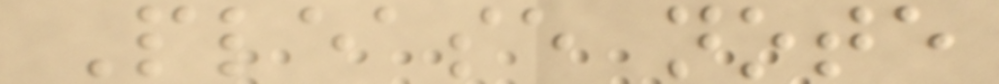Please note
